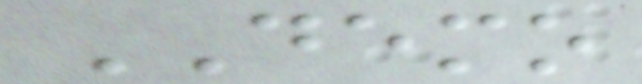DEMO
